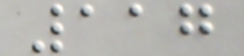117
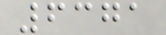6371
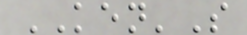KEN'S
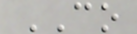CO
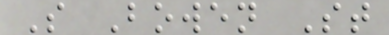S Bowen St
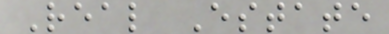Real Estate
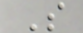S
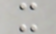x
